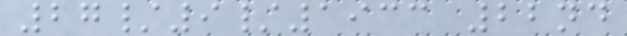27/9/1933 22nd
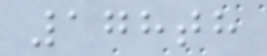178th
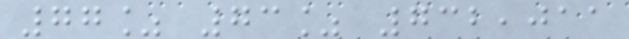77% 73% 732,011
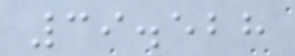39.528
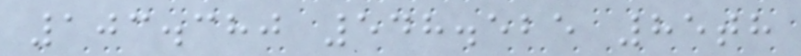103.380 548.525 85th
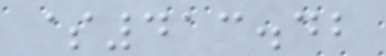$413.42
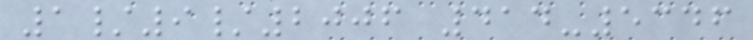1/9/2006 414-5346
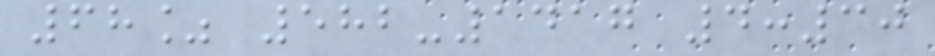68% 582-1417 4:30
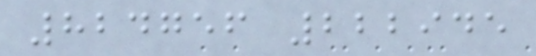824756 222945
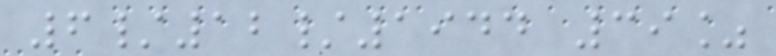6/12/1944 39%
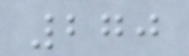270
